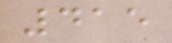415
